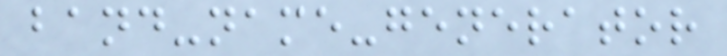band-name-generator
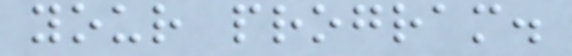your program.
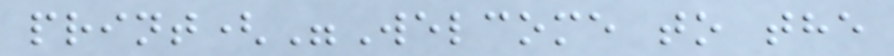print("Welcome to the
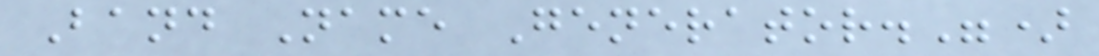Band Name Generator.")
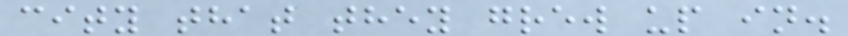city that they grew up in.
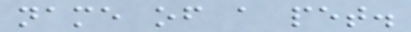name of a pet.
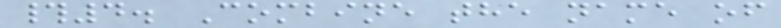#4. Combine the name of
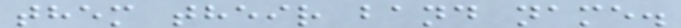them their band name.
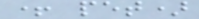+ pet)
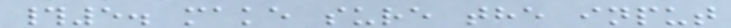#5. make sure the input
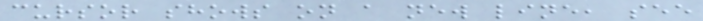cursor shows on a new line, see
